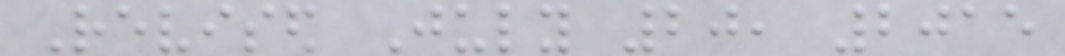Revised July 20, 2015
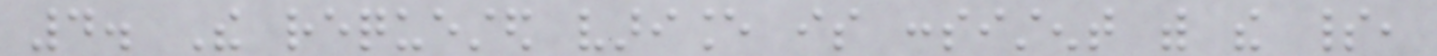4. The requested variance is consistent with the spirit,
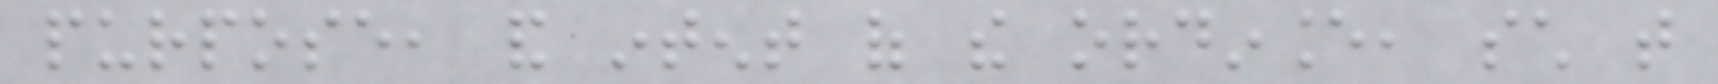purpose, and intent of the ordinance, such that
